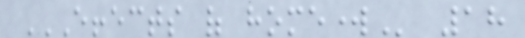EFFECTS OF HOMEWORK 18
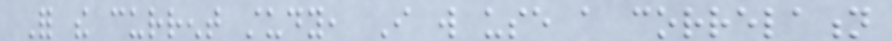For the current study, I will use a correlation
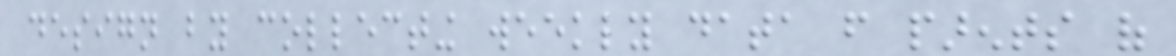design by collecting weekly data from parents of
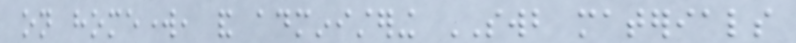on homework, and administering SWB materials
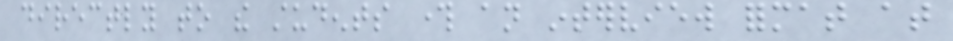directly to the students through an interview format at
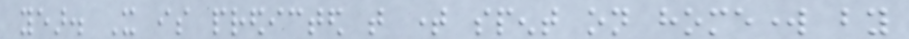year. It is predicted that time spent on homework by
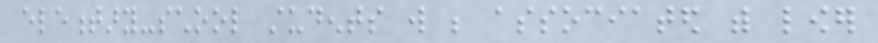elementary-school students will be associated with lower
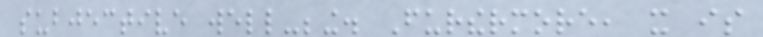subjective well-being. Furthermore, it is
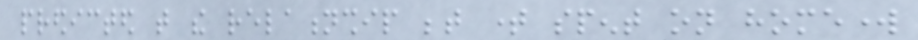predicted that the relationship between time spent on homework
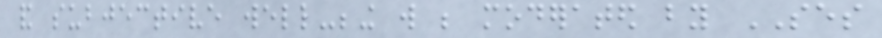and subjective well-being will be moderated by SES
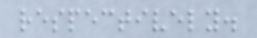respectively.
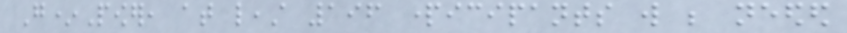G*Power, at least 196 participants will be needed
